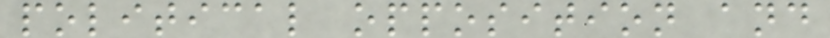political opposition and
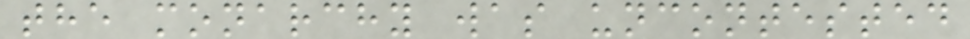the monarchy was uncontested
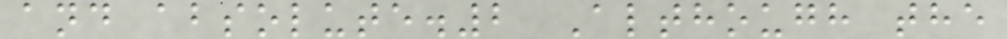and absolute.2 Although the
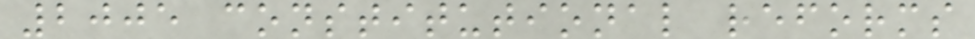2005 constitutional reforms
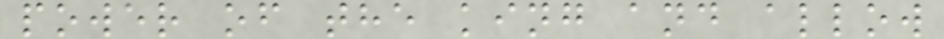power of the king and allow
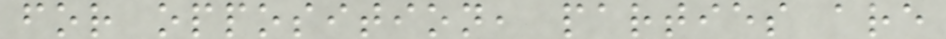for opposition, parties are
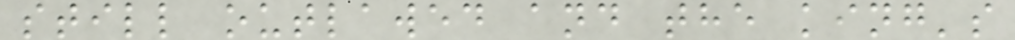still outlawed and the king's
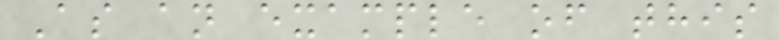As an example of this
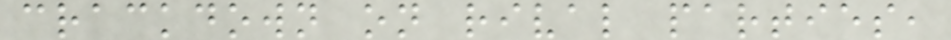crackdown on rival parties,
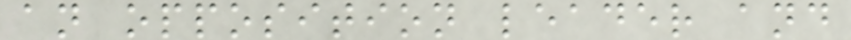an opposition leader and
